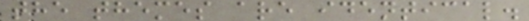the themes are identical.
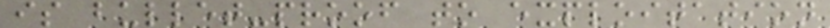is bullet-proof to exploitation
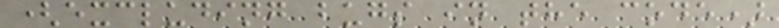(excluding bugs in the code)
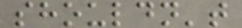shouldn't
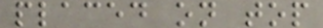placed on top
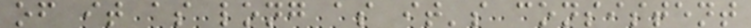of it as long as it's consistent
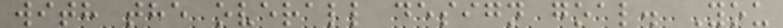with the overall design goal. You
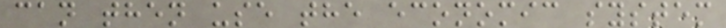can then use the economic system
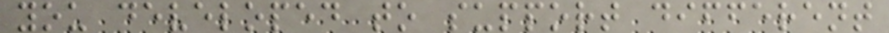you developed to support different
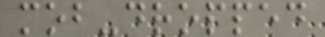mob-dropped
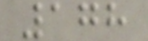178
